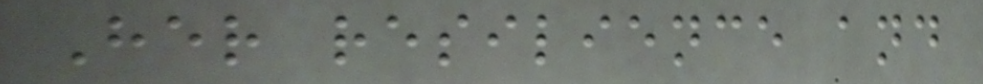Her resilience and
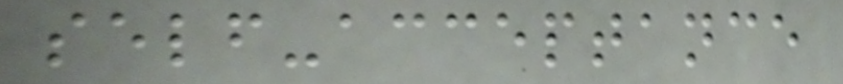self-acceptance
